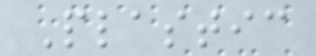Plastic
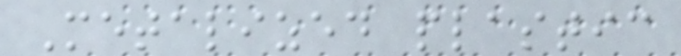Metalized plastic
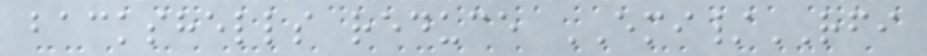backshells reduce EMI/RFI
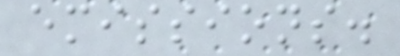emissions.
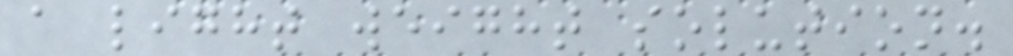a light weight solution.
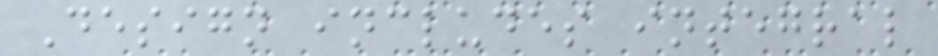Design includes integral
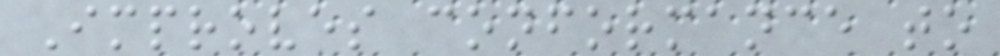Improves conformance to
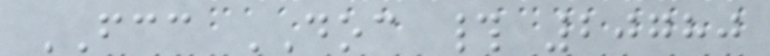FCC DOC # 20780
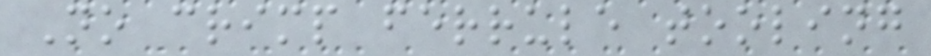No crimp ferrule tooling
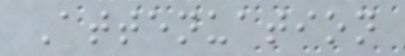Attenuation
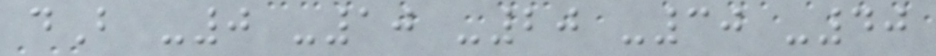dB -0 -10 -20 -30 -40
